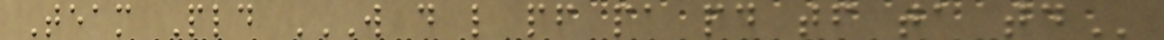Team Pld W D L PF PA PD TF TA TD
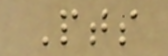Pts
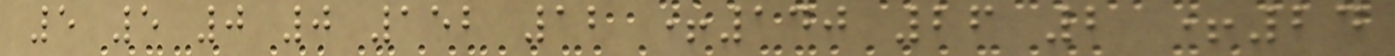5 5 0 0 152 12 +140 26 2 +24
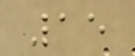15
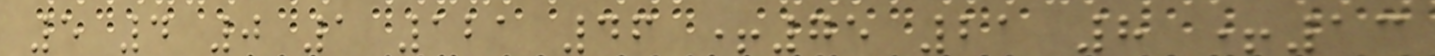5 4 0 1 121 46 +75 21 8 +13
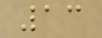13
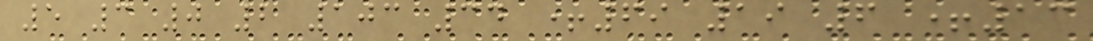5 3 0 2 103 34 +69 19 6 +13
